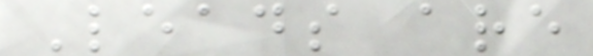Leads are
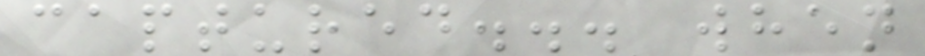captured... when
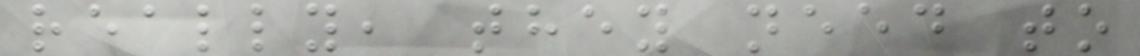really, they need to
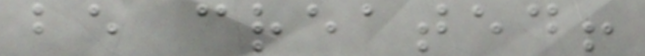be created!
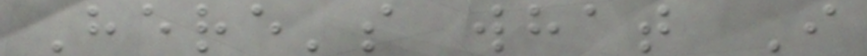Here's what I
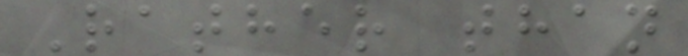Rather than
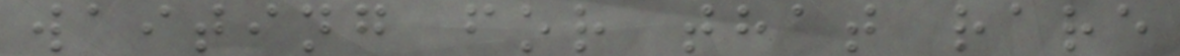waiting for that rare
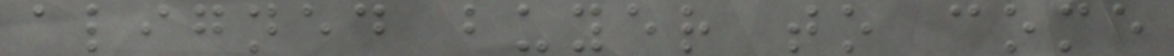aligned buyer to come
